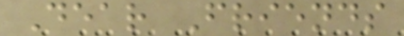Dear Friends
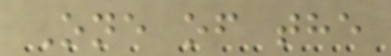One of the
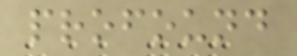profound
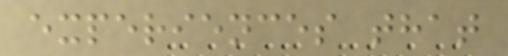experiences that
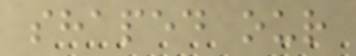shaped our
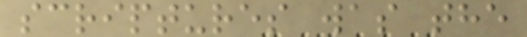scriptures was the
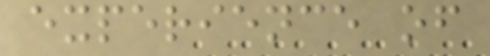experience of
